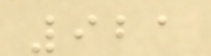921
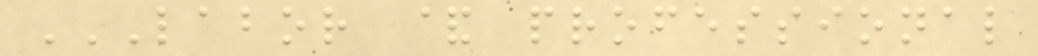LABOR & PROFESSIONAL
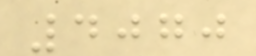4070
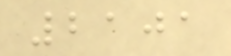2101
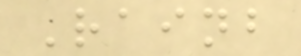Rainb
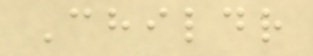Childr
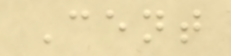Cent
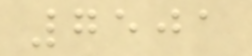7501
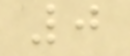0
